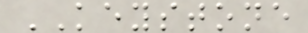KEYSTONE
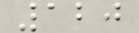120
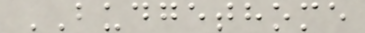BUDGETHOME
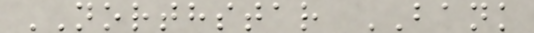NORTHSTAR BANK
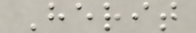Herit
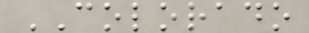COLORADO
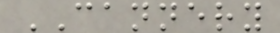CANNERY
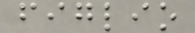figlio
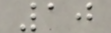10
